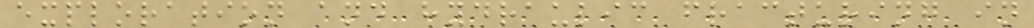exploration and hydraulic fracturing in
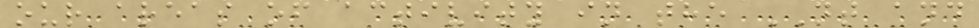our areas of activity in the NT and
